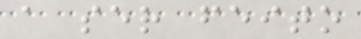a ser feito
